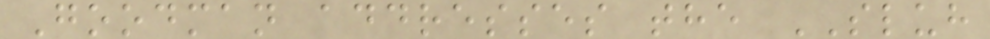Goodman addresses the SLUH
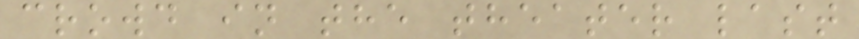crowd in the theater last
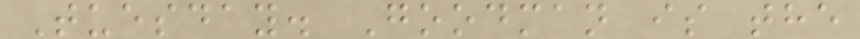Tuesday. Goodman is the
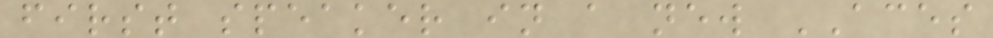first speaker in a new ACES
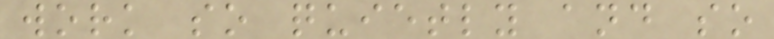work so quietly and so
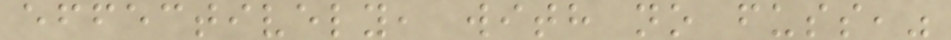effectively, with no fuss,"
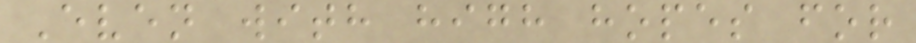Even with high hopes for
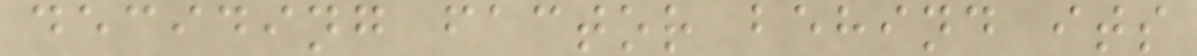deciding factor behind its
